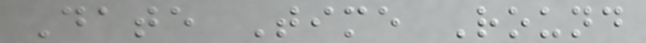Date Time Round
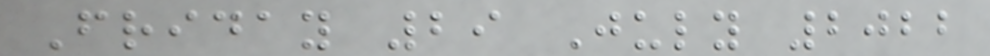Friday 29 July 2022
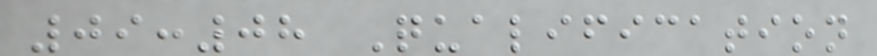09:08 Qualification
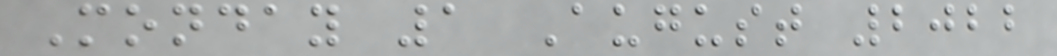Monday 1 August 2022
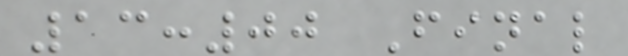13:00 Final
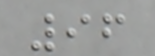96
